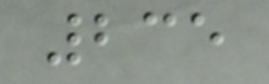235
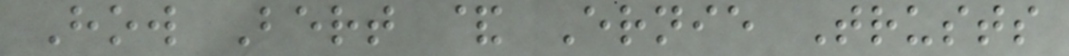How Bert & Ernie Trusts
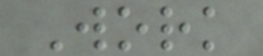Work
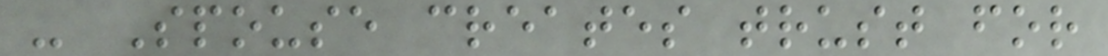- Spouse creates trust for
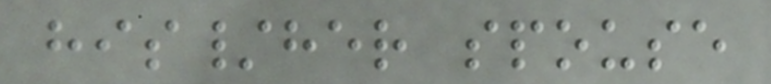his/her spouse
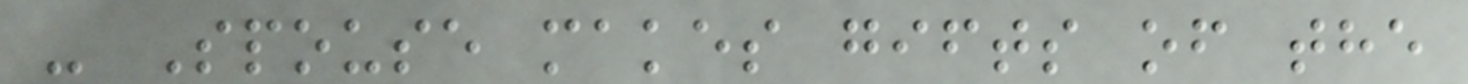- Spouse makes gifts of the
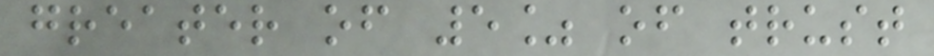greater of 5% of trust
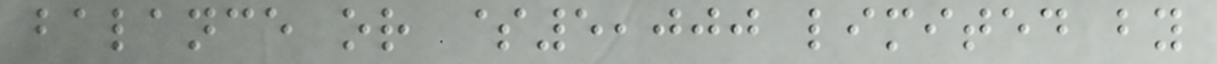balance or $5,000 limited by
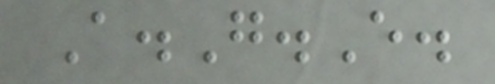A.G.E.
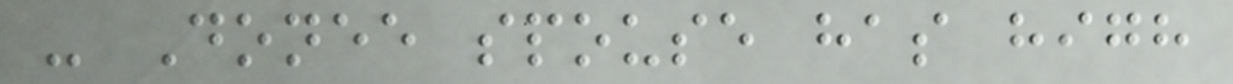- Donee spouse has high
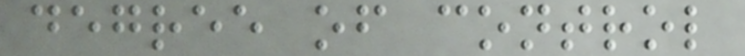degree of control
